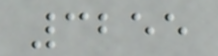3255
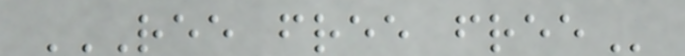REE FREE FREE
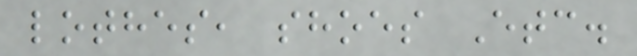lothes, shoes Etc.
